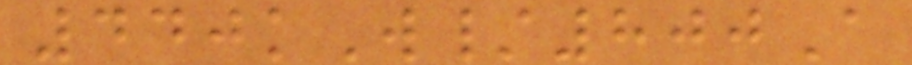440kW/800A
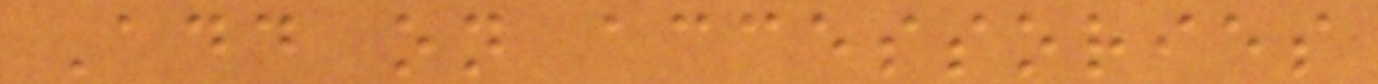Add on accessories
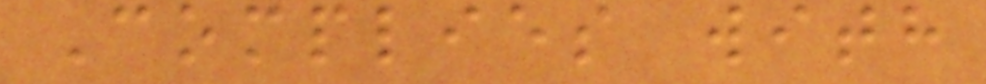Complies with
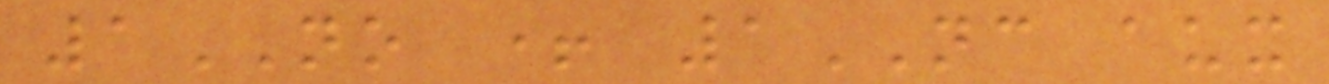1NO + 1NC aux
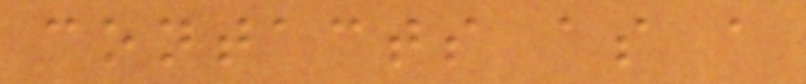contacts as a
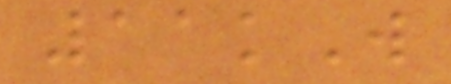11kW
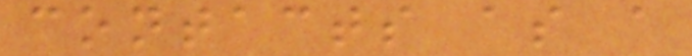contacts as a
